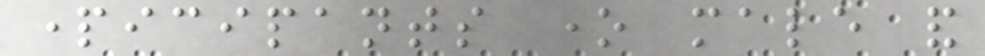participants one male and
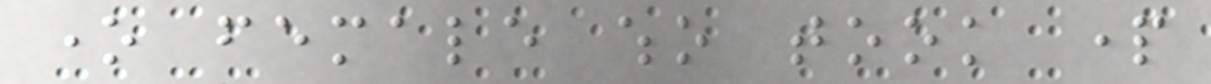one female who took part
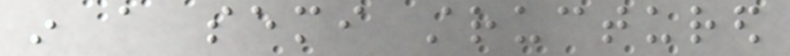in a semi structured
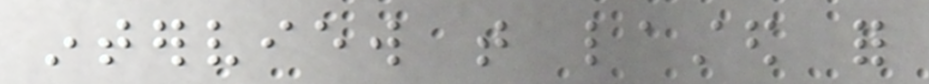interview that lasted for
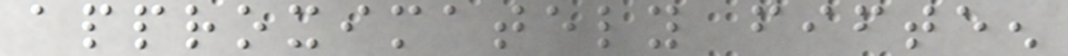approximately fifteen
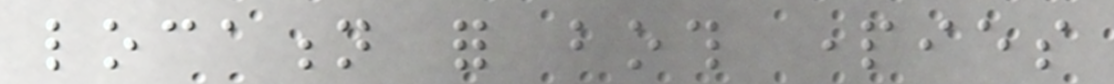location for both parties
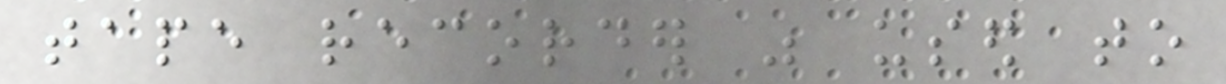tape recorder was used to
